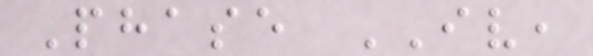Phase IV,
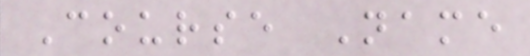Course Name
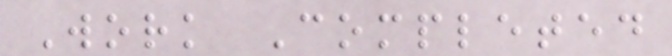Work Completed
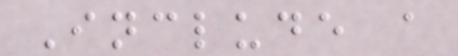Include a
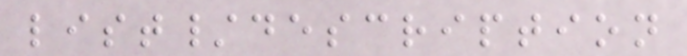list/description
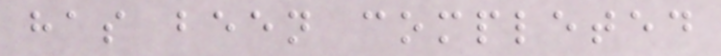has been completed
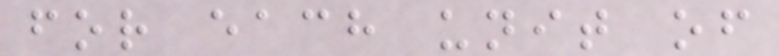for each unit of
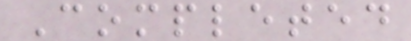Completed
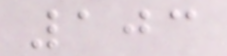103
